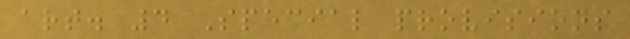art. 4 Special provisions
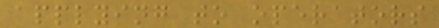applying to operators
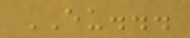EU...
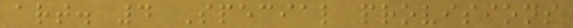art. 4 Special provisions
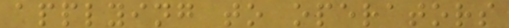applying to operators
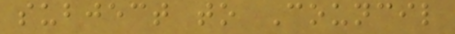subject to Council
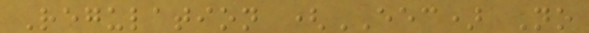Regulation (EEC) No
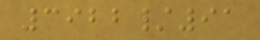3922/91
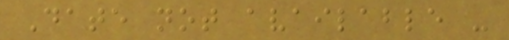Date not available -
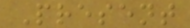Present
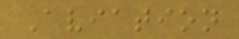Aviation
